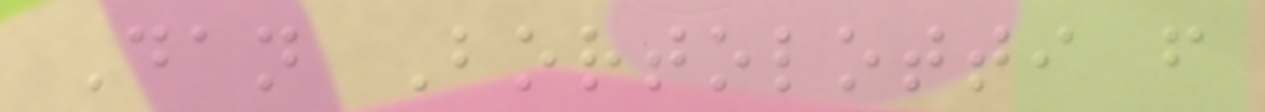Dan Bortolotti from
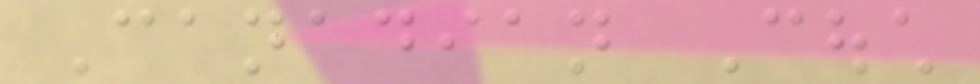Canadian Couch
